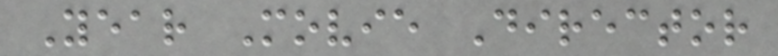Year Movie Director
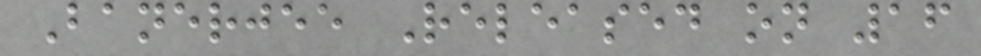Banerjee Released on 16
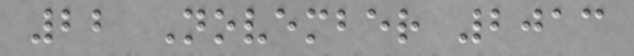22 November 2013
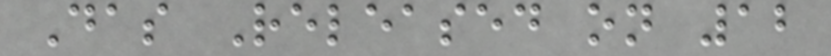Das Released on 12
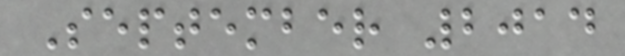September 2014
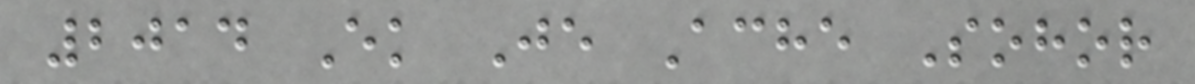2014 Ek Je Ache Sohor
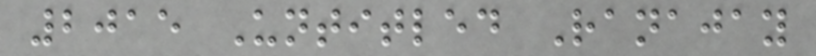2015 Untitled Ranajay
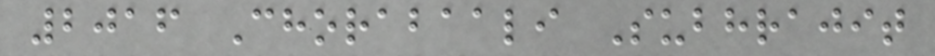2016 Chorabaali Subhrajit
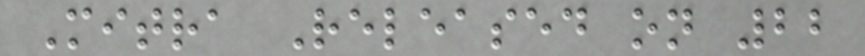Mitra Released on 22
